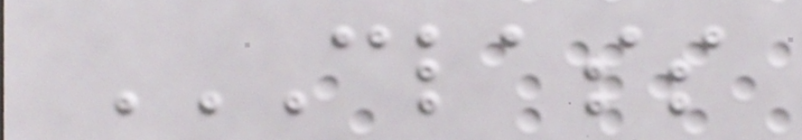CLASS
